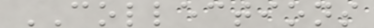COLLECTIONS
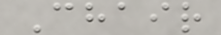Chair
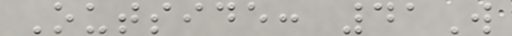Outside: 41W
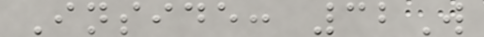Inside: 32W
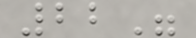22"
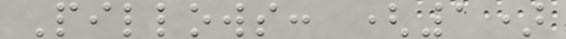Pillows: (1)
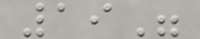19"
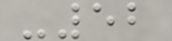-52
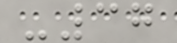-37
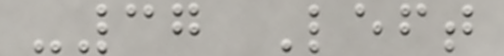-37 Left
